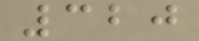320
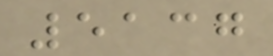5137
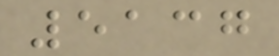5137
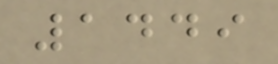1449
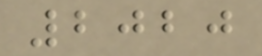2020
